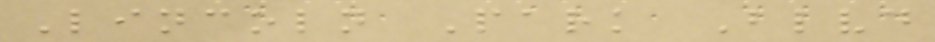Lincoln Park Blvd
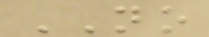NO
